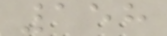158
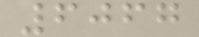6067
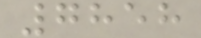7858
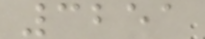3251
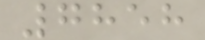7858
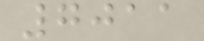7011
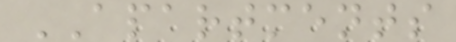APARTMENTS
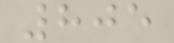805
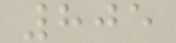805
